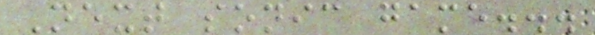Next sonic game...
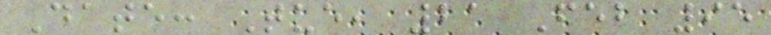Date: Tue, 21 Feb 95
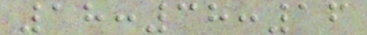18:38:16
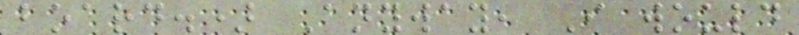board.) Anyway, I would
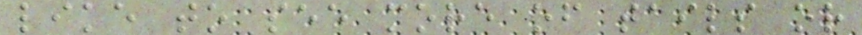like to see more of tails or
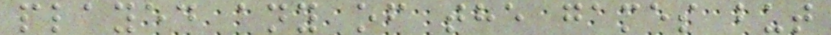played any of the games but
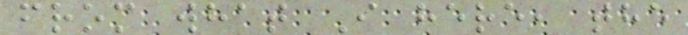from what I here, the
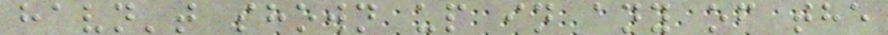havn't shown up in any of the
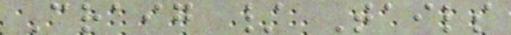Craig / Tails
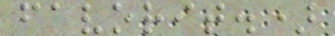favorit.)
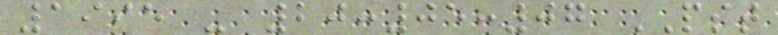1995 - 20:05:07 PST
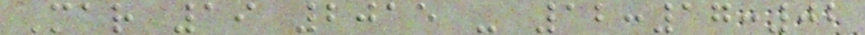Mar 19 2015 - 12:17:02
